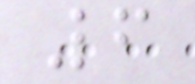6
